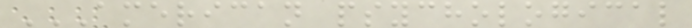AMERICAN PSYCHOLOGICAL
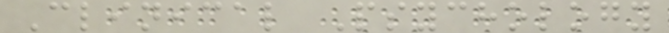Clinical Psychology
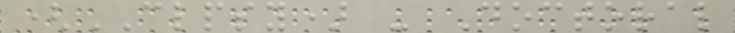(CLPSY) - Doctoral
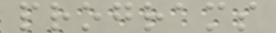programs
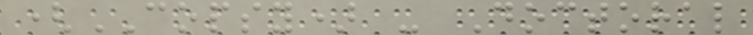(COPSY) - Doctoral
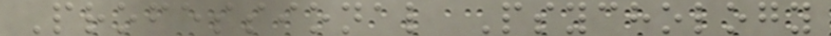Professional Psychology
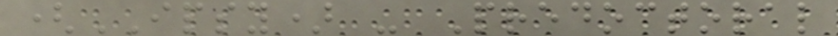(IPSY) - Predoctoral
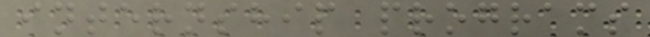internship programs
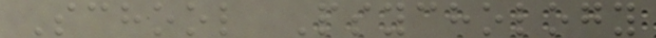School Psychology
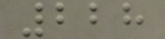228
